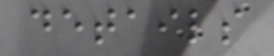details
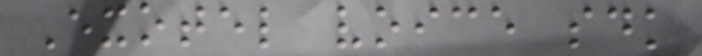Exotel voice sdk
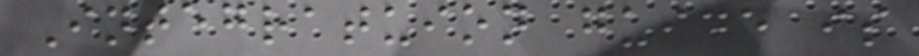Integratuion guide is
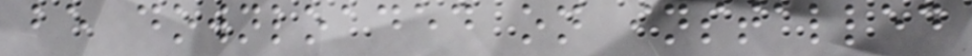be downloaded on installed
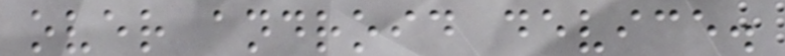over android device.
